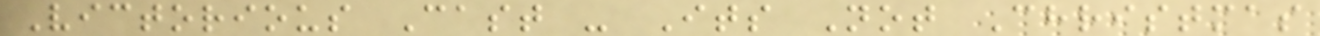Victorious Cast - Its Not Christmas
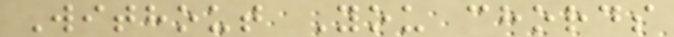Without You chords
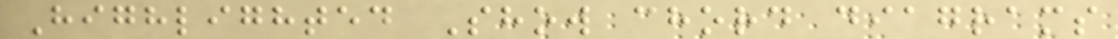Highlighted Show chord diagrams
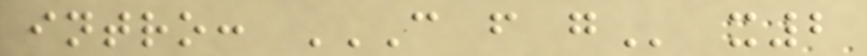intro: C F G x2
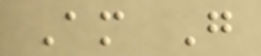Am G
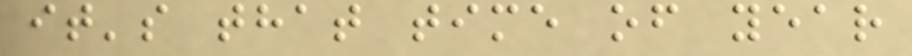it's that time of year
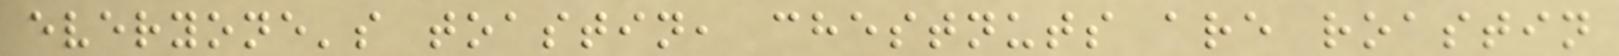everyone's toastin, chestnuts are roastin
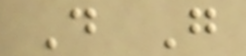D G
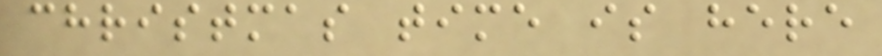christmas time is here
